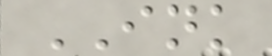INK
